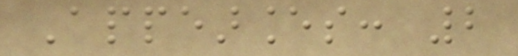Appearances: 2
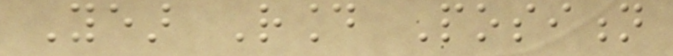Year Round Position
